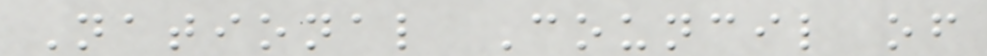National Council of
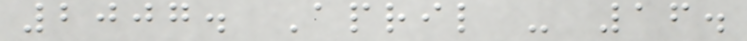2007. April - 16.
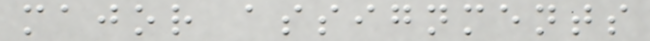major assignments
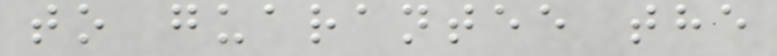to guarantee the
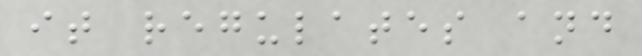it regulates and
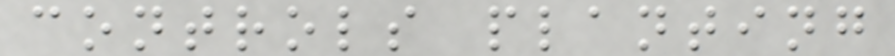controls planting
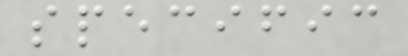specific
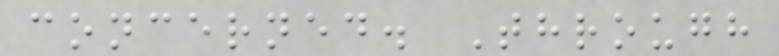concerned. Through
